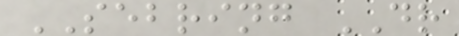SEBRING DR
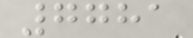7781
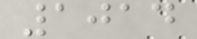1014
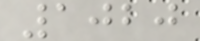1020
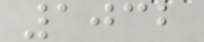1032
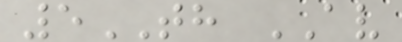5TH AV
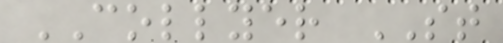COLLYER ST
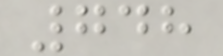748
